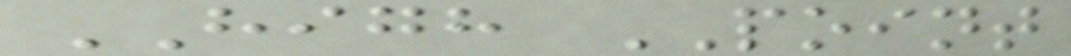HIGH POINT
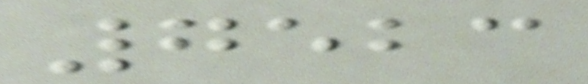7523
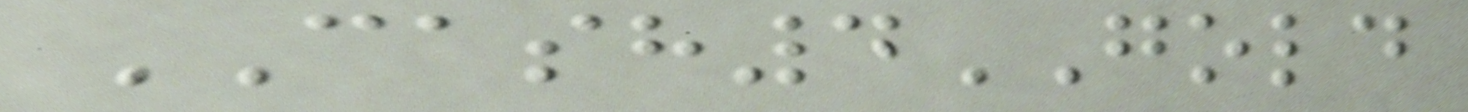CASH4GOLD
